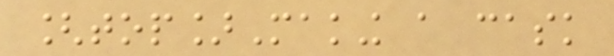[top]Making a cask
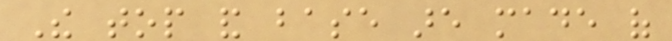The top and base are made of
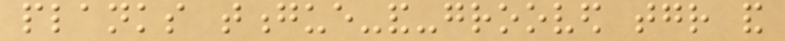planks tongue-and-grooved together and
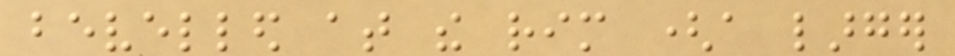bevelled at the rim (a larger
